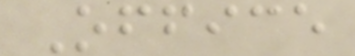Office
